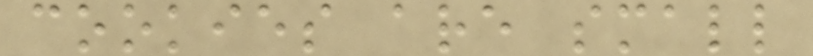cookies are small
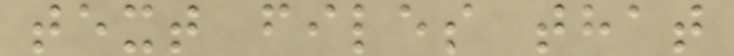text files that
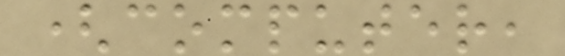(computer,
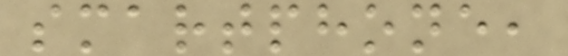smartphone,
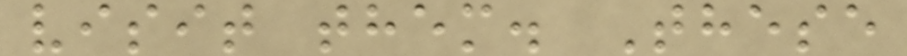visit them. These
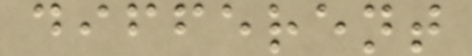different
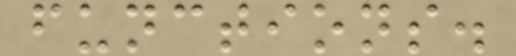functions.
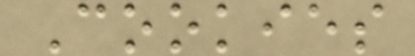Cookies
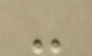-
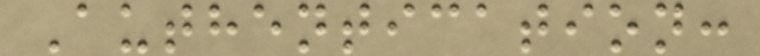Authentication:
